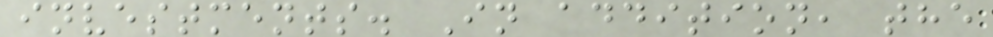investments. In addition, the
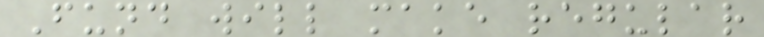Fund will make regular
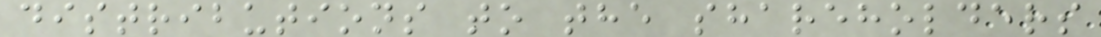distributions to the shareholders
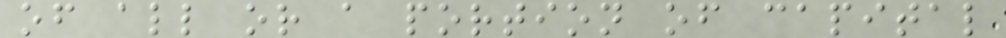of all or a portion of capital
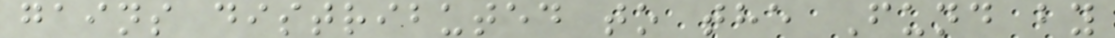gains distributed to the Fund by
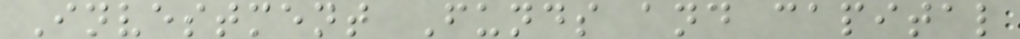Investment Funds and capital
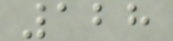128
